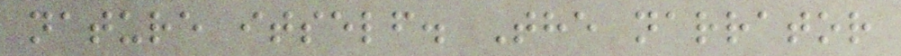nature itself. The narrator
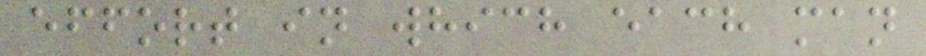effort in which each man
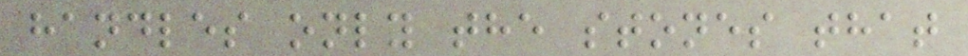handles only the stones that
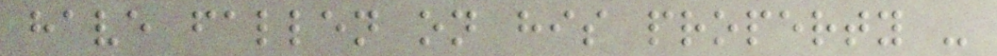have fallen on his property -
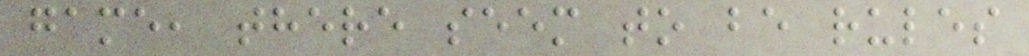game, there seem to be rules
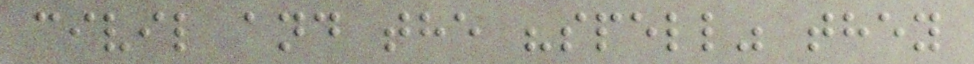civil and the "spell" they
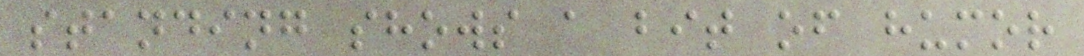standing shows a bit of humor
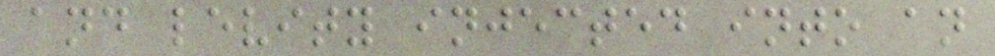and levity injected into an
